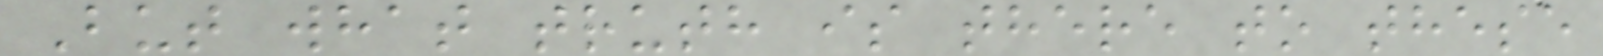But what truth is there to these
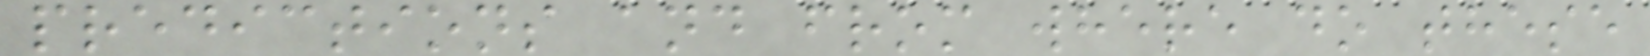predictions and from where do these
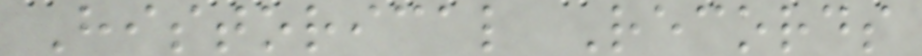Historical Records
